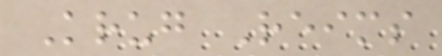Krug Reims
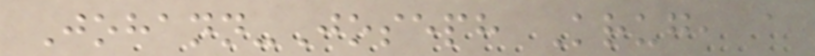Johann-Joseph Krug, a
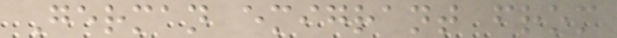German emigrant from
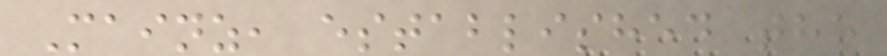Mainz, established the
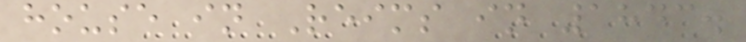house in Reims in 1843.
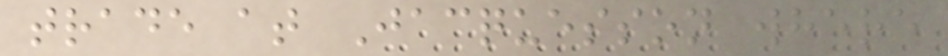trade at Jacquesson where
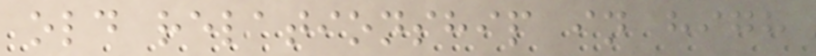old relationship in high
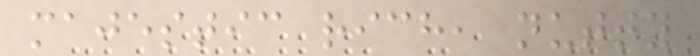majestic rich, nutty
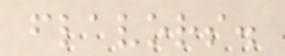flavors.
